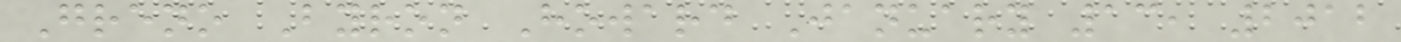Greno Byron Howard January 13, 2012
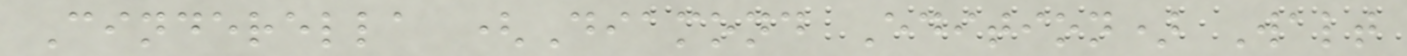Cinderella (Diamond Edition) Walt
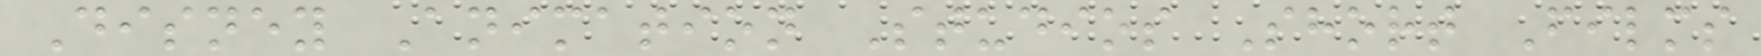Disney Animation Studios Short Films
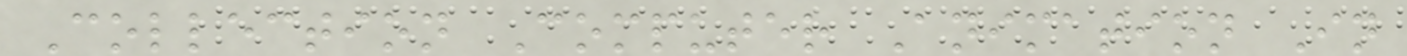Collection Computer Animation In
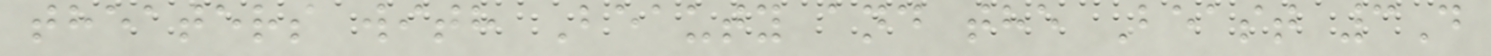theaters with Beauty and the Beast 3D
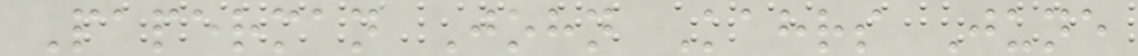Paperman John Kahrs June
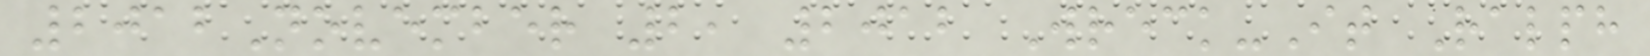2012November 2, 2012 Wreck-It Ralph
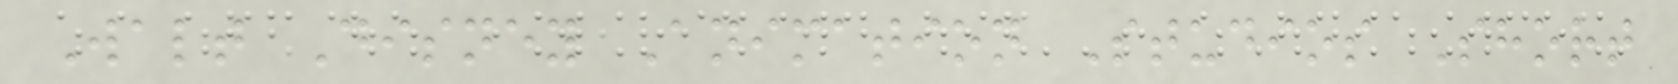Walt Disney Animation Studios Short
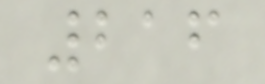216
